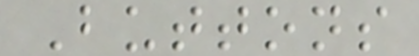Buttons
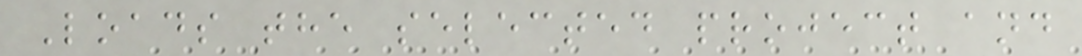Loads the selected project and
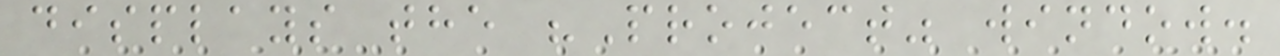displays the "Project" window.
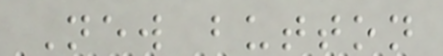New button
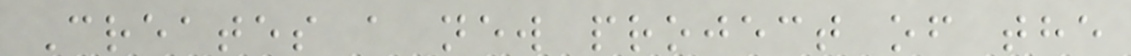Creates a new project of the
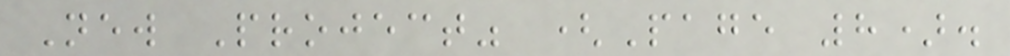New Project" (Page 8).
